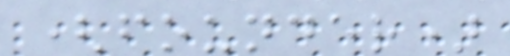(founder)
